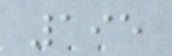195
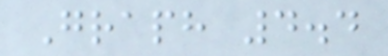Graph 4.4
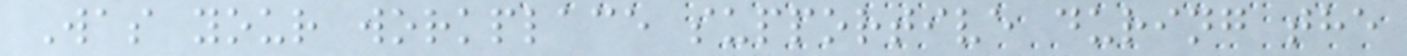Was your workplace supportive during the
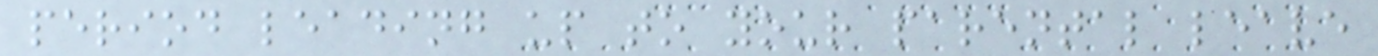period leading up to your parental leave
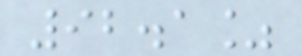92.1%
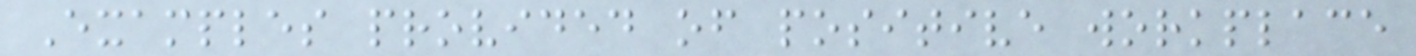Examples provided of positive workplace
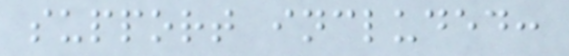support included:
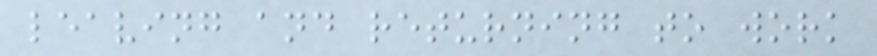leaving and returning to work
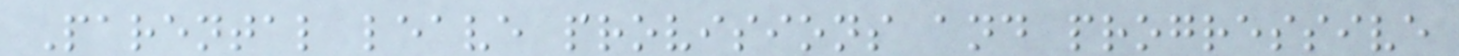Parental leave provisions and progressive
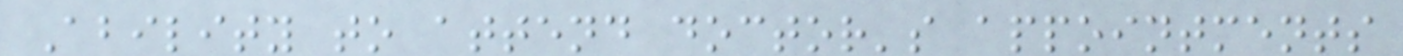Ability to attend doctor's appointments
